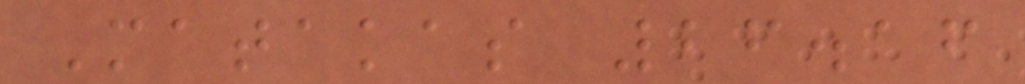Matakas 26.16
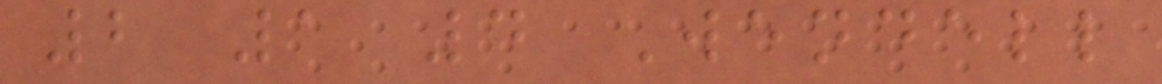2 1 4 Wendell
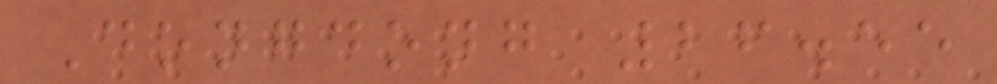Dongdong 26.55
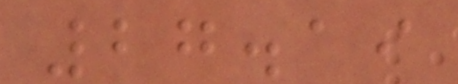27.19
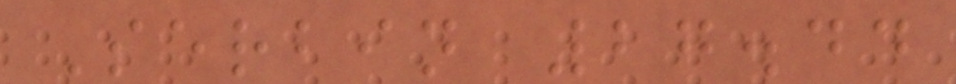Serbin 27.44
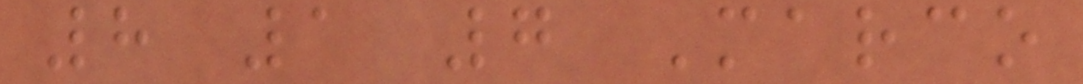8 1 7 Marco
